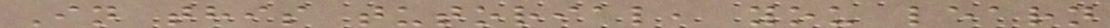In this tutorial, you learn
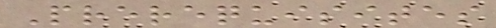Prerequisites
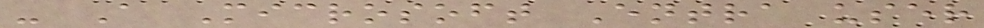- A Microsoft Entra user
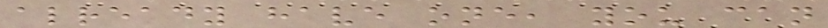already have one, you can
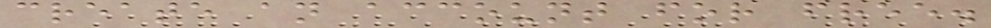create an account for free.
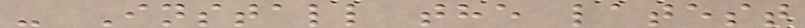- Install the latest
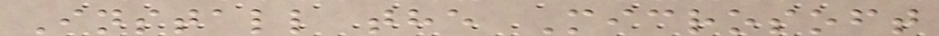Install the Microsoft
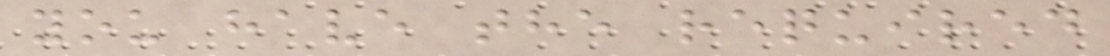you have the required
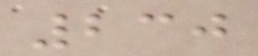230
